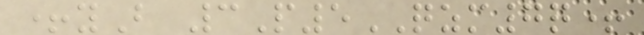+yB 3P5QZM7q+
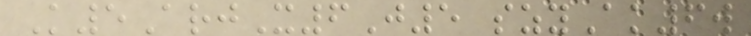K5ArjX6J5 szyAk6w
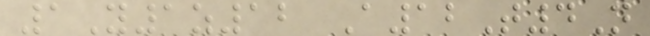1Y1z12 A12T4N
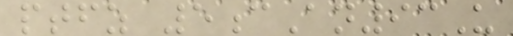ptfz 5cAn93U
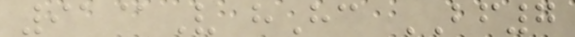91@V hHc BF7
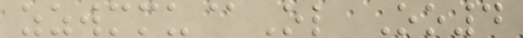zzwmmu@Ol Oo4
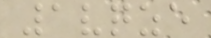1vqze
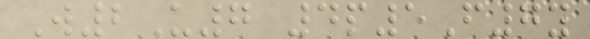W2U7 4p5F7y
